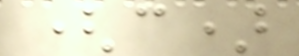(c)
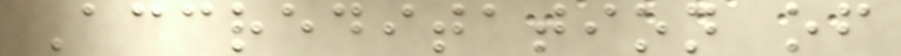Accreditation of
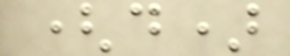(d)
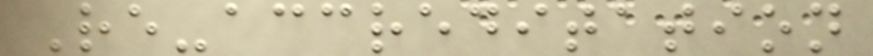Re-accreditation
